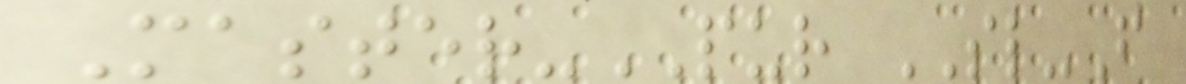Master-PUR SL-F
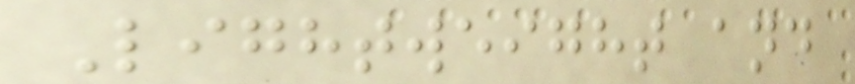Lightweight and
